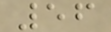56
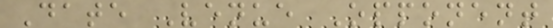Date Venue Opponent
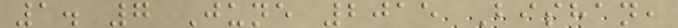1. 7 June 2015 Bishan,
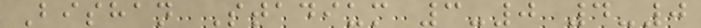Bishan Stadium 3-0 4-0
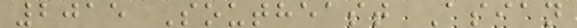2015 Southeast Asian
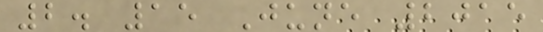2. 15 June 2015
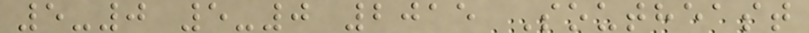5-0 5-0 2015 Southeast
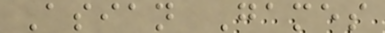Asian Games
